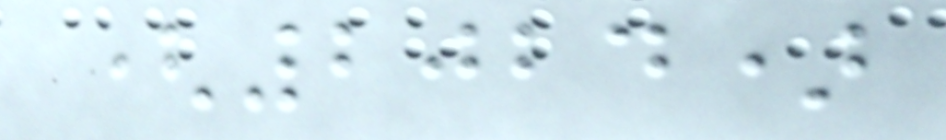(2024)
